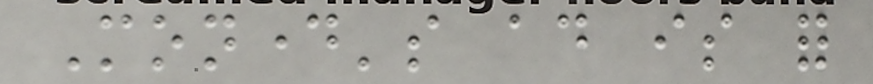Monday's ad is for
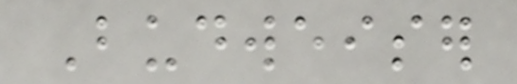Budweiser
